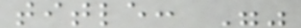title: ""
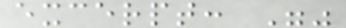excerpt: ""
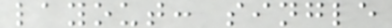layout: single
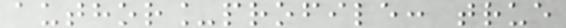author_profile: true
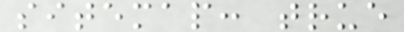sitemap: true
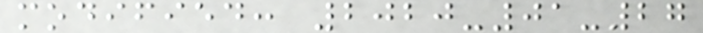modified: 2020-01-27
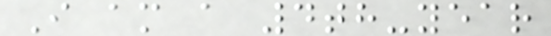I am a 4th-year
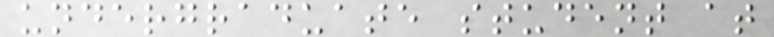undergraduate student at
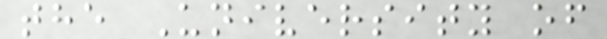the University of
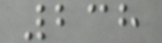238
